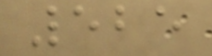525
